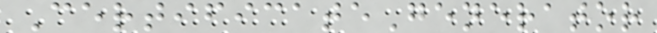CertificateGenerator
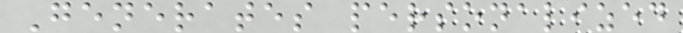Generates personalized
